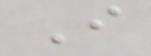I
